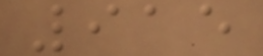915
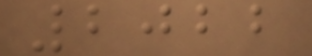2022
